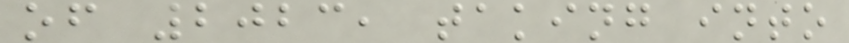of 2023, taking into
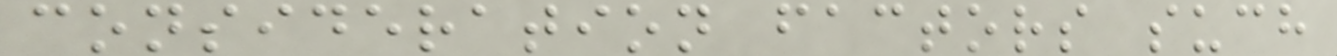consideration factors such
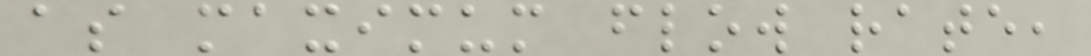as maximum flow rate,
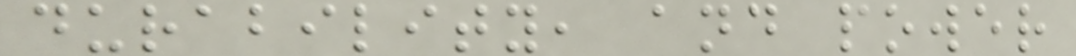durability, and power
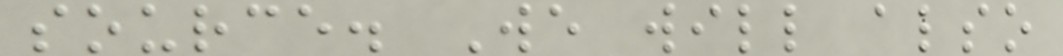source. We will also
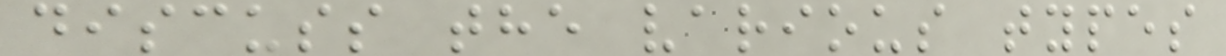discuss the various types
